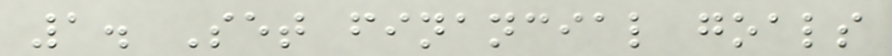1. Set financial goals
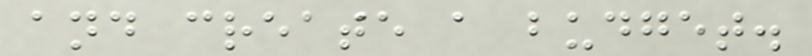and create a budget.
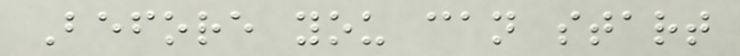Before you can start
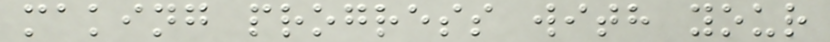making progress with your
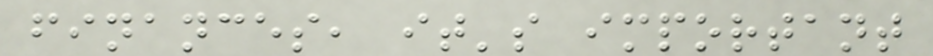finances, it's important
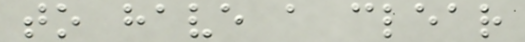to have a clear
